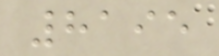8195
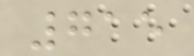715
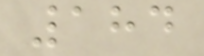184
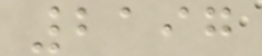2197
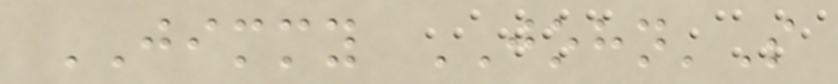JIMMY JOHN'S
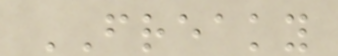FREAKY
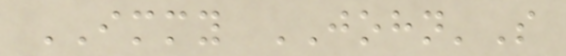IMMY JOHN'S
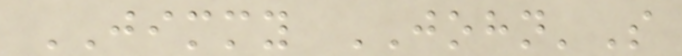JIMMY JOHN'S
